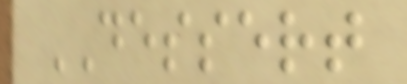DESSERT
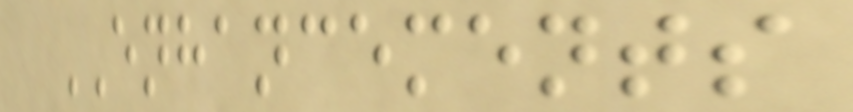ENHANCEMENTS
